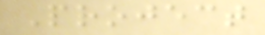Project
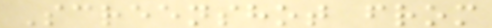Screenshot from
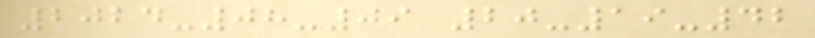2024-08-09 20-19-42
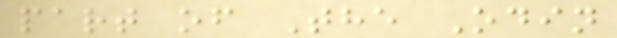part of The Odin
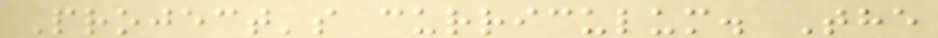Project's curriculum. The
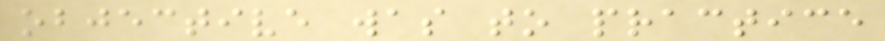objective was to practice
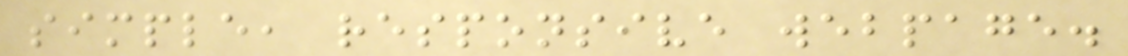simple, responsive webpage.
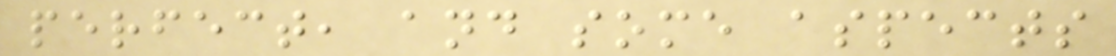perfect, and some aspects
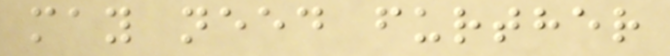may need further
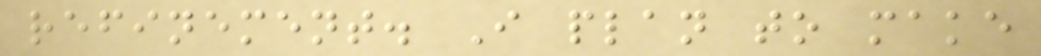refinement. I plan to make
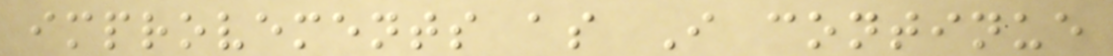improvements as I continue
